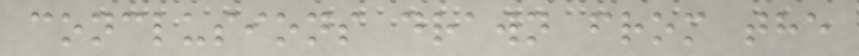conclusions drawn from the
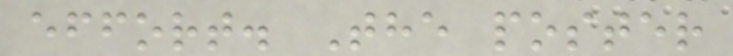effort. The poster
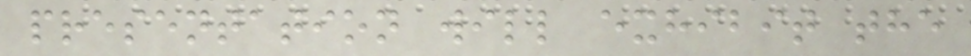presentation will exhibit the
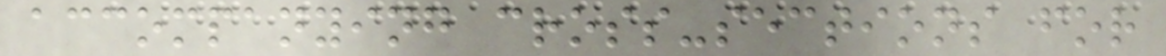accompanying cross-sections for
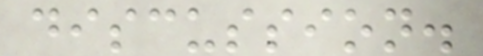discussion.
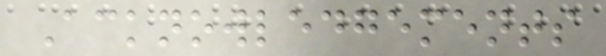Acknowledgements
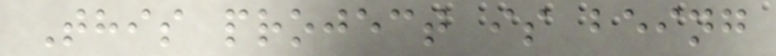This project is being
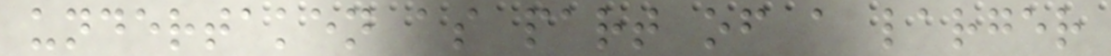undertaken as part of a larger
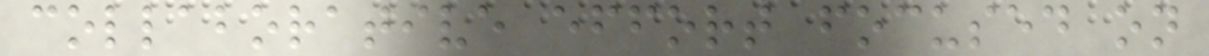collaborative effort focused on
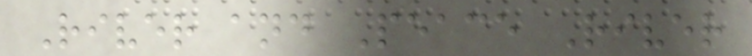River and Peace River
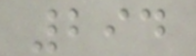294
